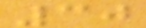30
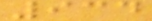934
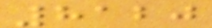8120
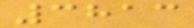3813
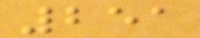251
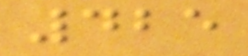425
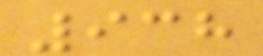938
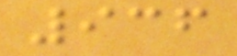936
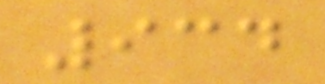934
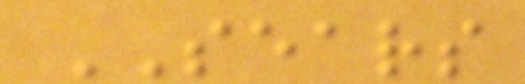SEARS
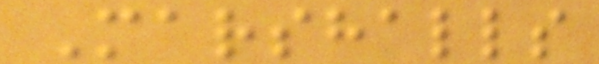Marshalls
